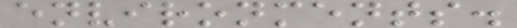environments.
